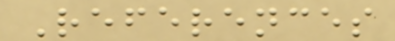References
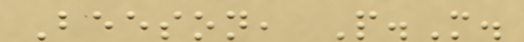Beeson, P.M.
